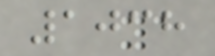1038
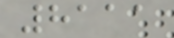8111
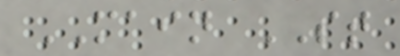MAIN ST
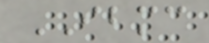IBMC
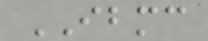IBMC
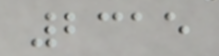2315
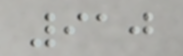910
